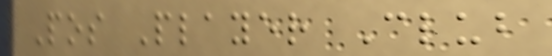Pos Player Club
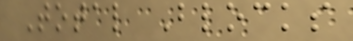Total Blocks
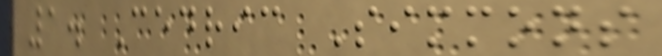1. Cedric Simmons
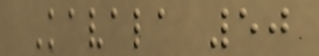Kavala 50
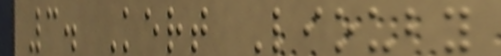3. Kert Liouby
